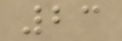23
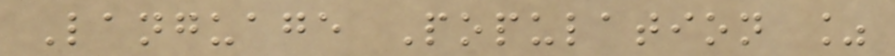Language Population %
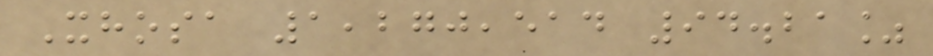Xhosa 1,270,514 94.21%
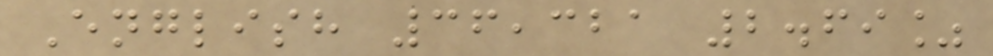English 36,321 2.69%
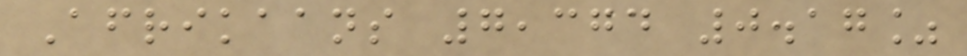Afrikaans 7,374 0.17%
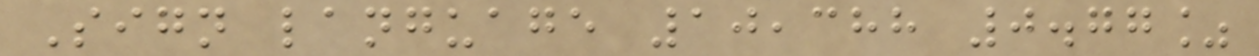Sign language 10,388 0.77%
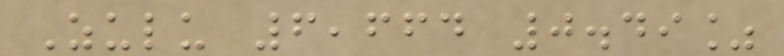Zulu 6,664 0.49%
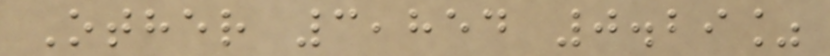Other 3,854 0.29%
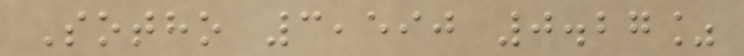Sotho 3,590 0.27%
